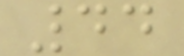44
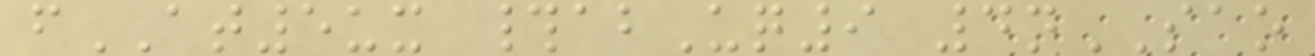fAT5ux #abUq9 4nSAO
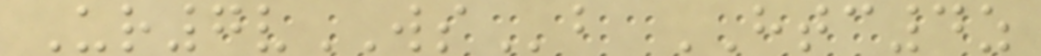Ur7vWSb HTC4z
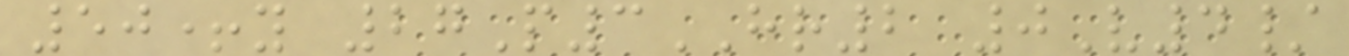50+y 27P3HR2 0V4/
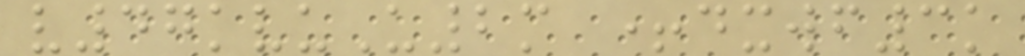v47kvuU2m +dxwf3k
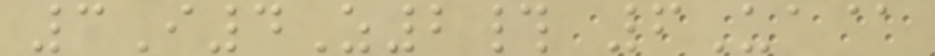3I4Z2# 6Ua@
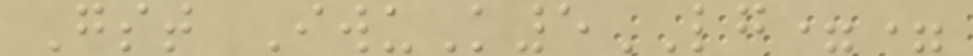Gst IwuK5LG==
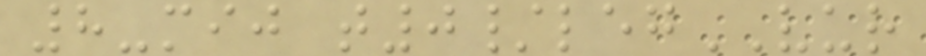8-mij t0/legVUR
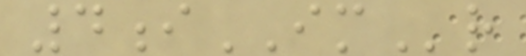4iIMr
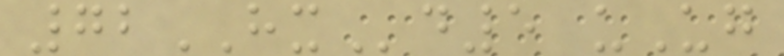72HXd5 uUg
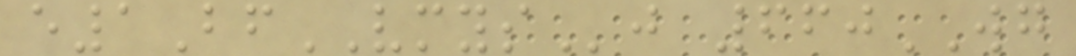e1BfVMYSj 660WG
